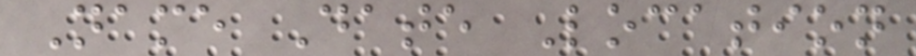Name Date Location
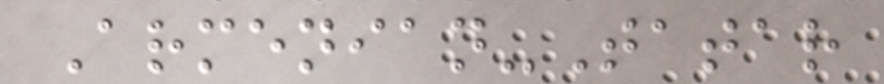Armenian-Tatar
